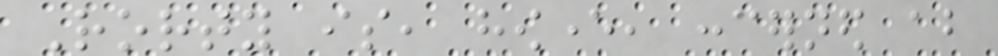Rorty is, however, concerned about
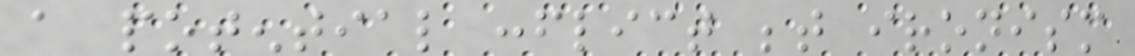a potential conflict between ironism
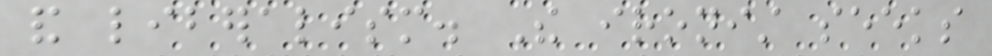and liberalism. The ironist seeks
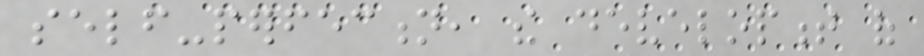self-perfection, the development of
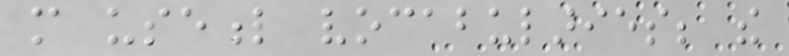more useful vocabularies; the
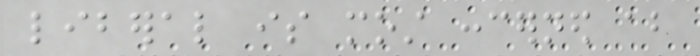liberal is most concerned about
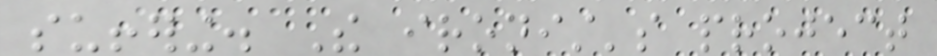suffering. The ironist's project
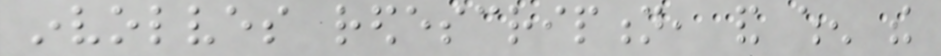involves redescription, and when the
